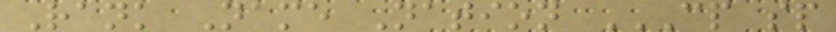Rank Name Nation CP SP
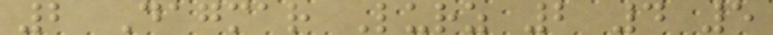2 Dagmar Lurz 2 4 5
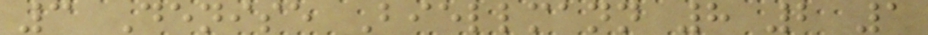3 Denise Biellmann 8 2 1
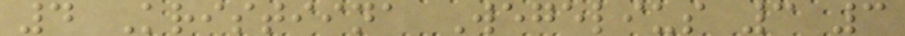4 Kristiina Wegelius 3 3
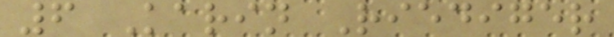6 Karin Riediger
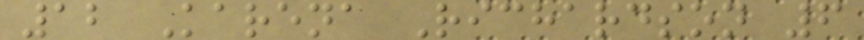12 Karena Richardson 6
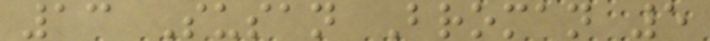13 Susan Broman 5
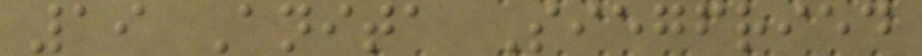19 Anita Siegfried
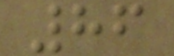86
